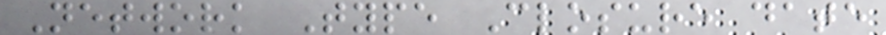Network Type Closure date
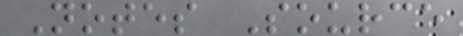Notes Source
